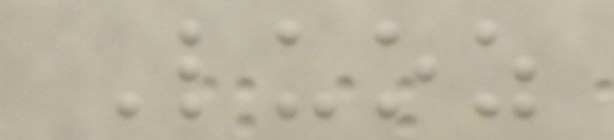Luoz
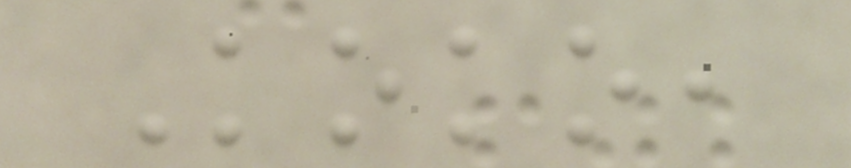Koko,
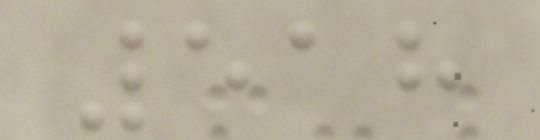518
